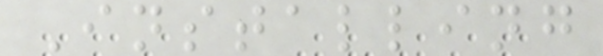Installing
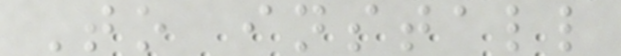To install
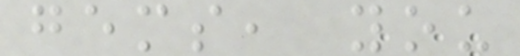gems, you
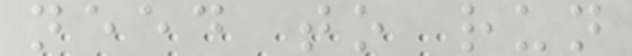need to run
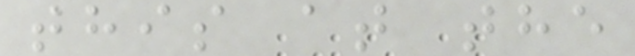this at the
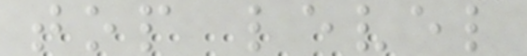top level
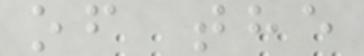of the
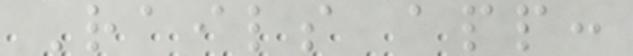Rails app:
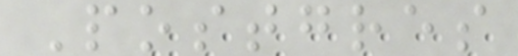Postgres
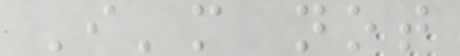I'm not
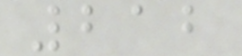212
